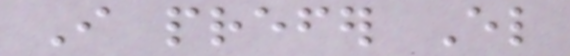I prefer El
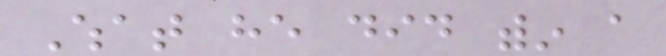What he did within a
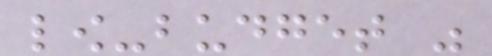low-budget was
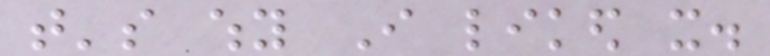that's why I liked it.
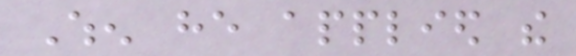When he applied the
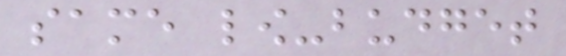same low-budget
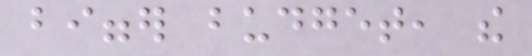bigger budget, the
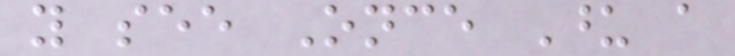you see Once Upon a
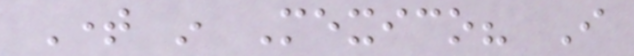Time in Mexico? I
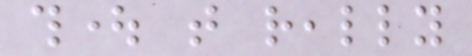thought that really
